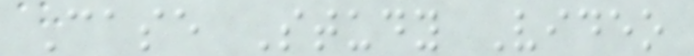Case Study Video
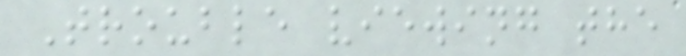Trouble viewing the
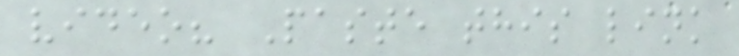video? Paste this link
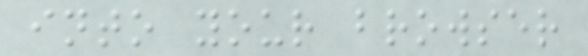into your browser
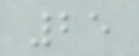25
